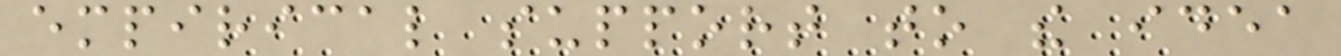empirical support to the idea
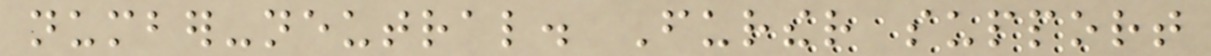number-neutral. Further support
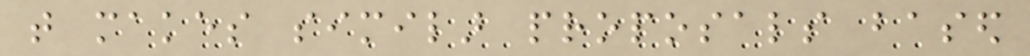that makes similar proposals based
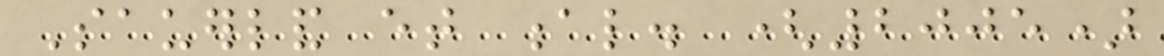Sauerland et al. (2005)
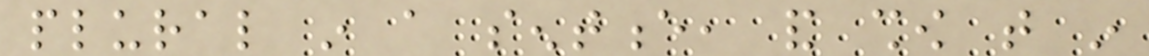plural in a sentence, and show that in
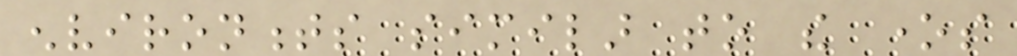environments similar to the ones
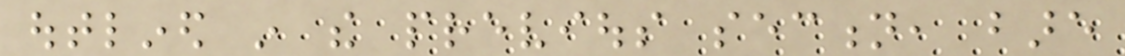outlined in the previous section, bare
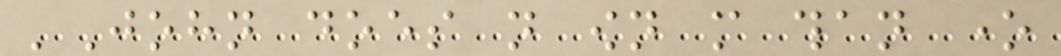'John does not own more than one
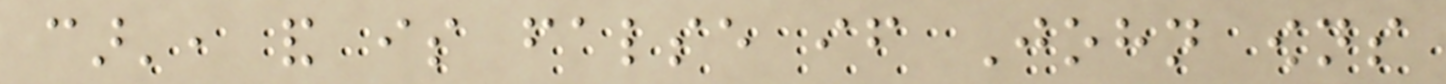car', and is false if John owns
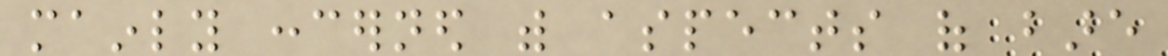mainly concerned with aspects of bare
